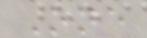One
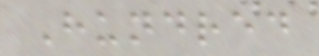Hundred
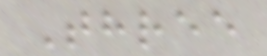Three
